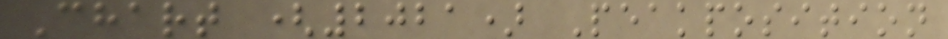Chart (2021) Peakposition
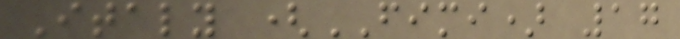Italy (FIMI) 17
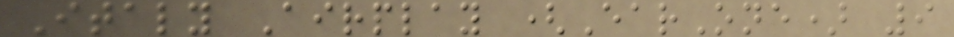Italy Airplay (EarOne) 9
